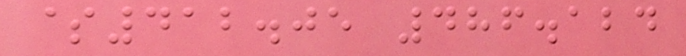$412.05 486.124
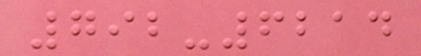792-6214
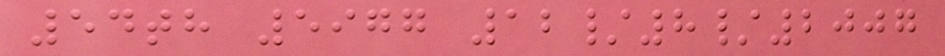54th 5977 12/8/2007
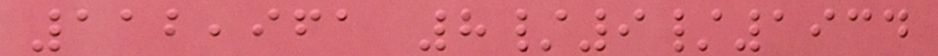112,961 8/9/1934
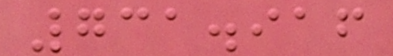731.916
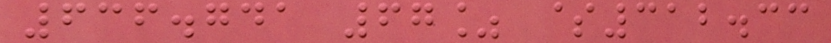636.741 67% $312.33
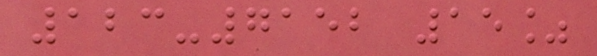123-7152 15%
